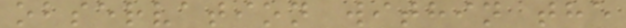observation within the
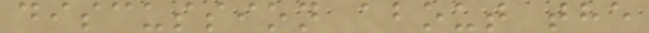discussion about the
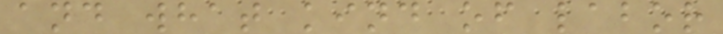and what kind of labor
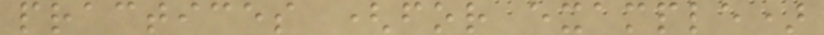practices (for example)
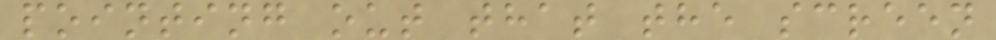pointing out that the screen
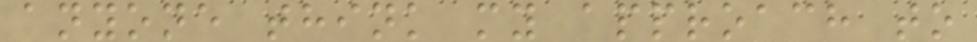anyone think my approach to
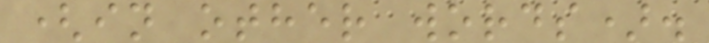(in other words).
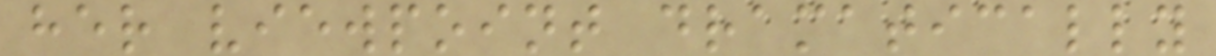her viewpoint dramatically
